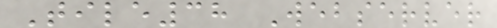Tile38 Webserver
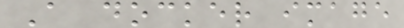A docker image
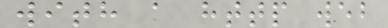with a http web
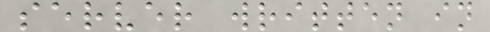server written in
